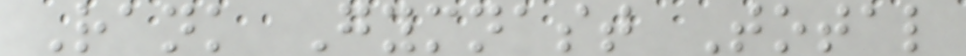Rank Gymnast Total
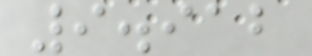9.912
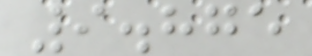9.875
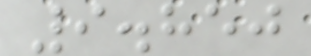9.850
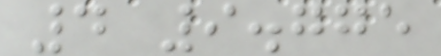4 9.775
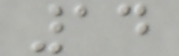14
